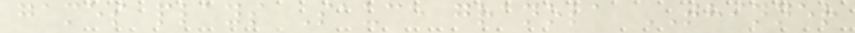games plays Sauce granola THINNER
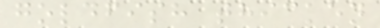goldfish thicken
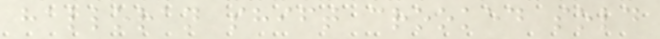halloran shift crooked sold
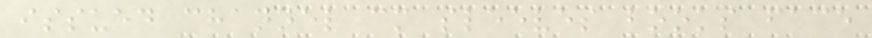issued channel cm sleeves books face
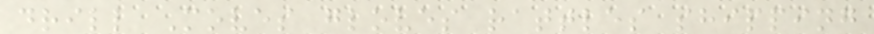drill Moves gloves rattles shipping
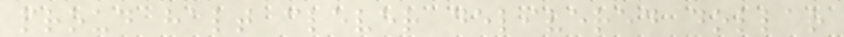proud halt clever delivered dollar
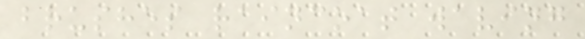brushes raincoat waving
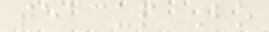teacup Bo
